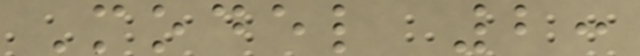Model 2:
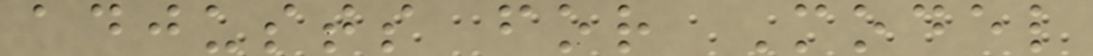adjusts for Model
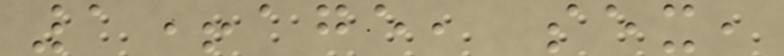1+age, sex,
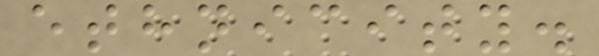ethnicity.
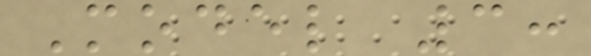Model 3:
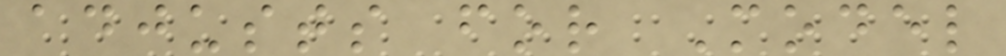adjusts for Model
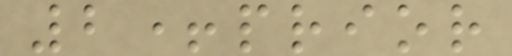2+prior
